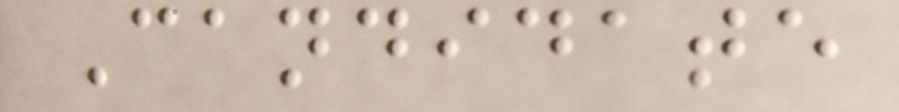Candidate
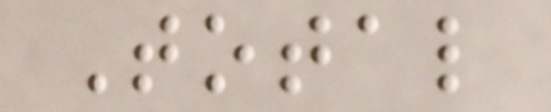Total
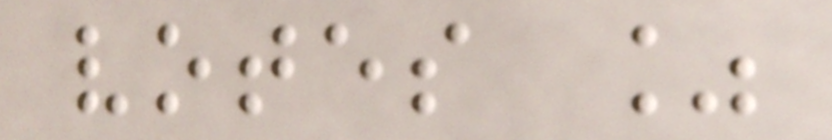votes %
